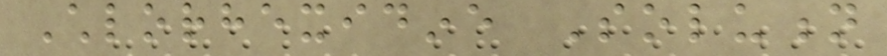Chlorhexidine Solution
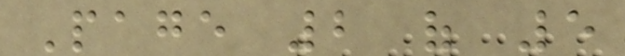Page 2 of 5
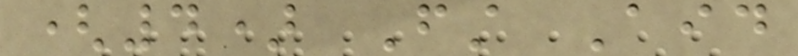(4) First Aid
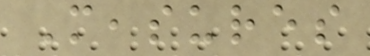Measures
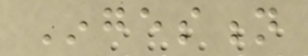Ingestion
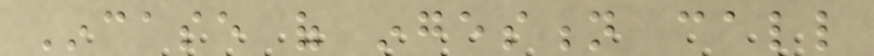Incase of ingestion call
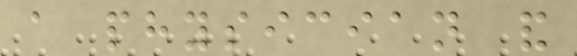a physician and
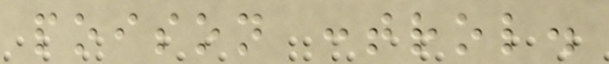poison control.
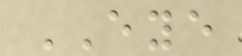EYE
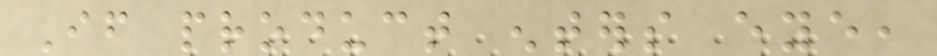If product enters eye,
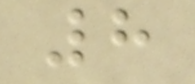8
